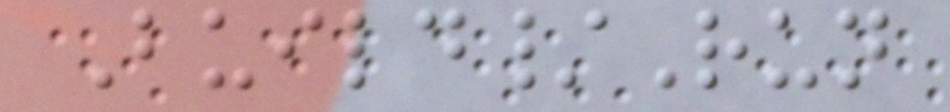Build/Run
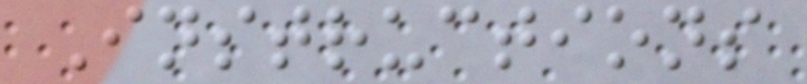Instructions
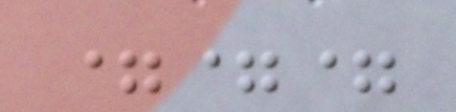===
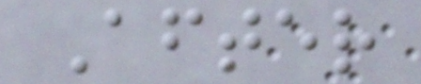After
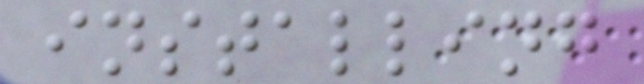installing
